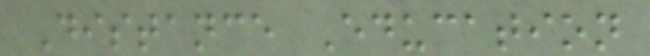Distance Education
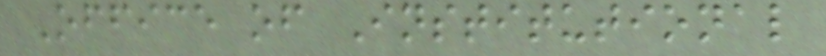Office of Institutional
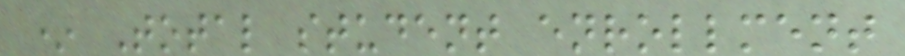* Total student enrollment
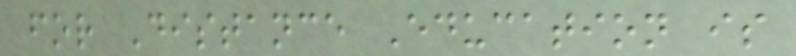for Distance Education is
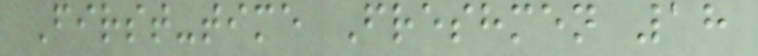First-time Freshmen 18
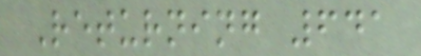Returning 641
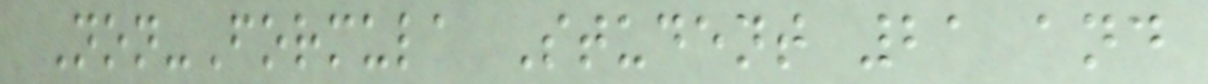Non-Formula Student 21 and
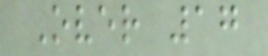Over 17
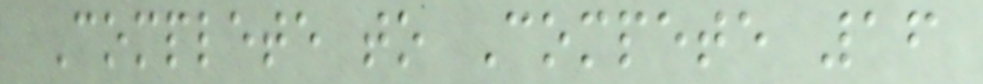Complete to Compete 16
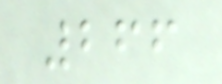266
